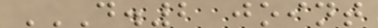D.2 JOINT
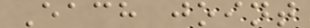Each joint
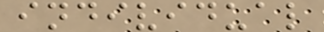individual
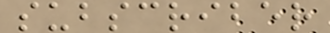subscriber
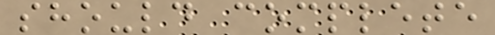should complete
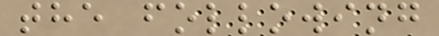the following
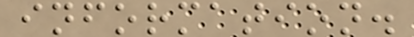information.
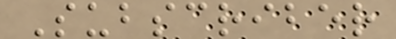Subscriber
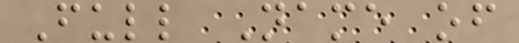Full Name of
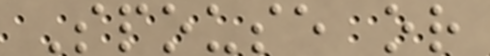Spouse or
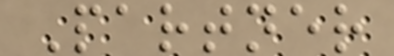Partner
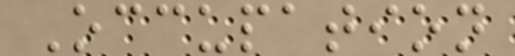Occupation
